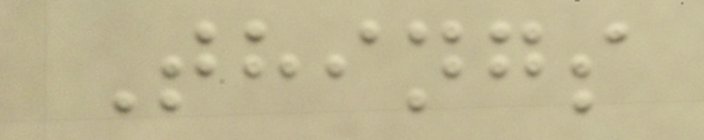Things
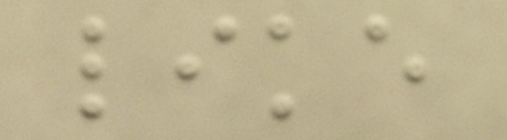like
